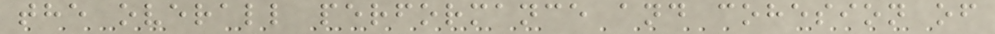the overall performance and cohesion of
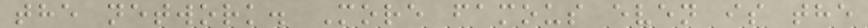the network. More famous even is the
